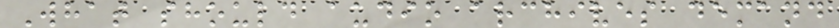What should audio archives demand
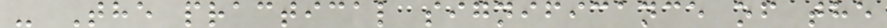- The practical significance of the
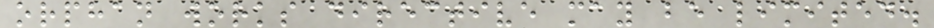orphan works directive may be limited.
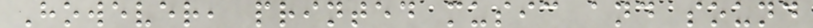However, printed music and sound
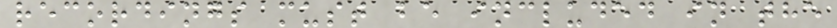recordings must be included in the
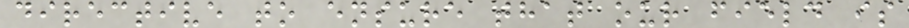directive to ensure that our field is
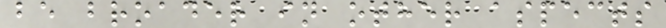be broader in other aspects
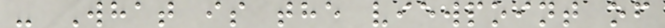- What is the viewpoint of
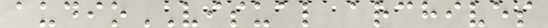audioVISUAL archives
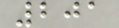201
